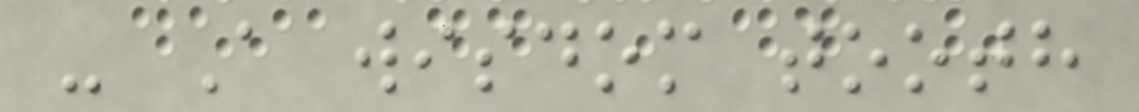- A wisdom tooth
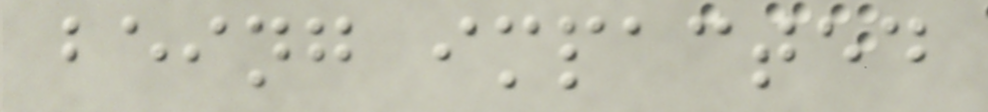being impacted
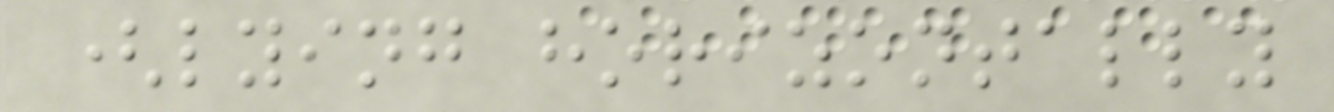(lying horizontally
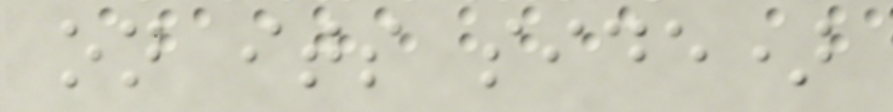on its side)
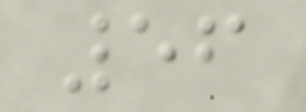56
